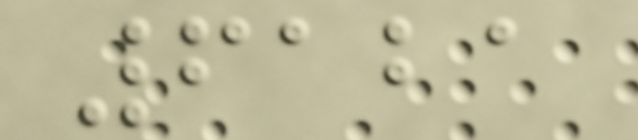6121
